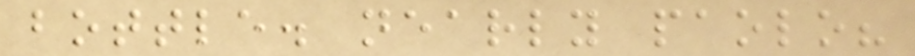bottle. nearly paolo?
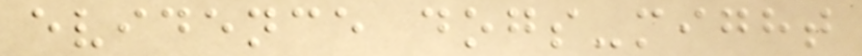evidence dogs-might
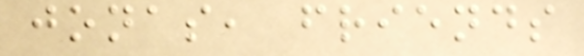jonas, friends
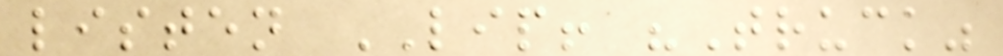listen LIP! "Truck"
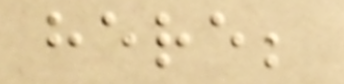here;
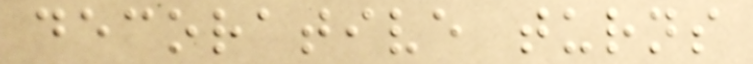decorative turns
